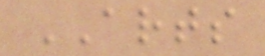ARTS
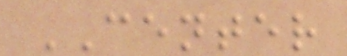CENTER
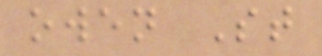owen St
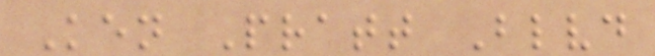Ken Pratt Blvd
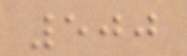500
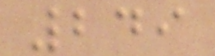249
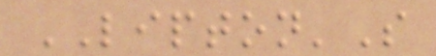LIPTON'S
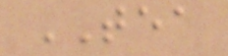TEA
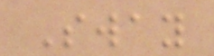Sway
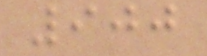900
